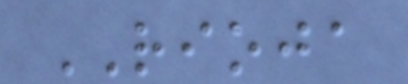RIOJA
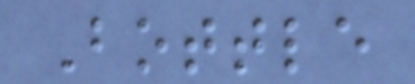Bottle
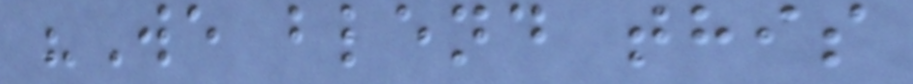"We blend this
